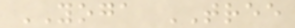YOGA TREE
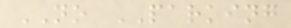NO PARKING
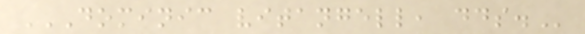DOMINIC VITANGELL, DDS.
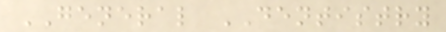GENERAL DENTISTRY
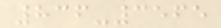836-3565
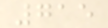715
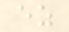ez
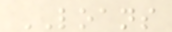LOANS
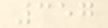357
